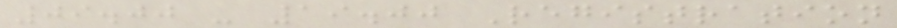09.00 - 19.00 Registration
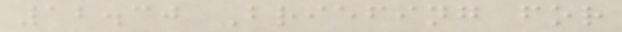12.30 Briefing for
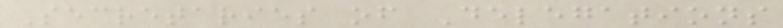Secretaries of Delegations
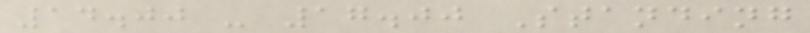14.00 - 17.00 Standing
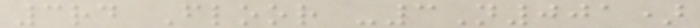3rd Floor -3N001)
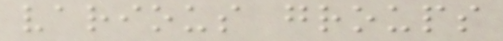various groups
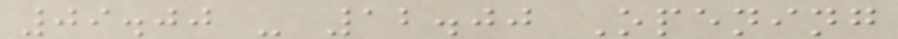09.00 - 12.00 Opening
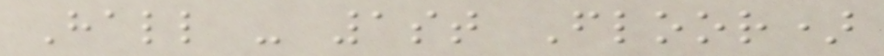Hall - 1st Floor)
